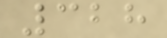328
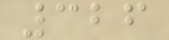326
